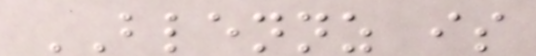BLENNZ is
